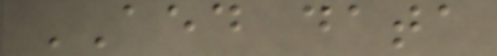AED data
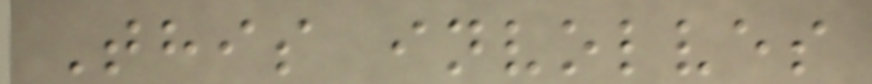This involves
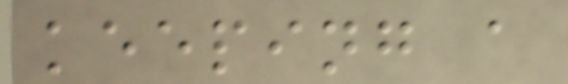keeping a
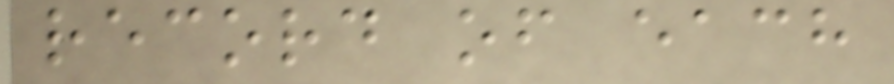record of each
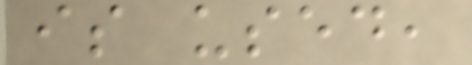is used,
